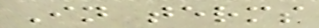In terms
